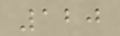120
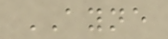AYNE
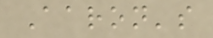Aaron's
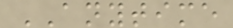ANYTIME
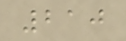210
